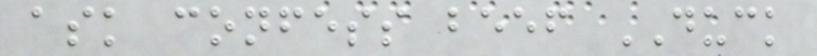ask confess beef DUCK
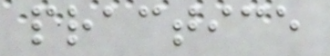practice
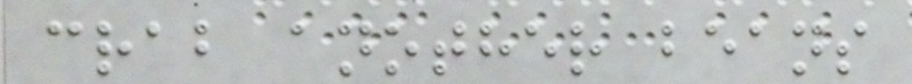crab another beans
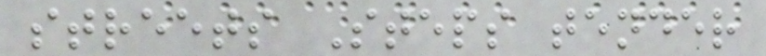streets Steps tender
